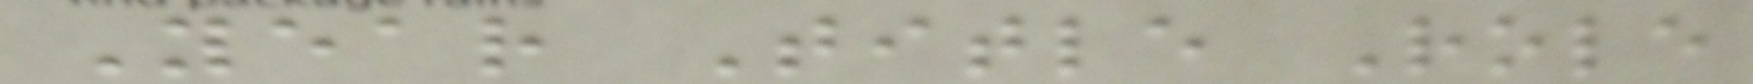Year Title Role
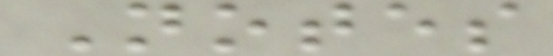Notes
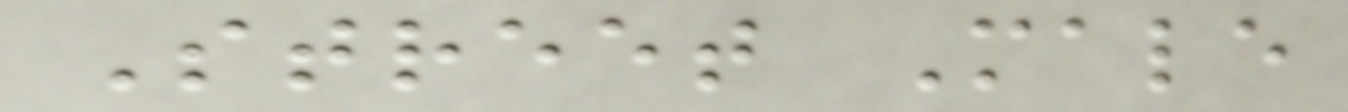Street Male
